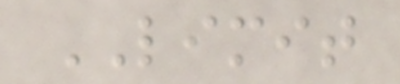LIMIT
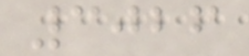3026
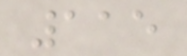115
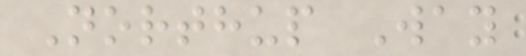Northup Way
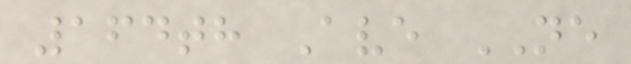164th Ave NE
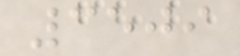3509
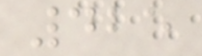425
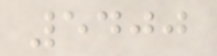5400
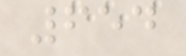654
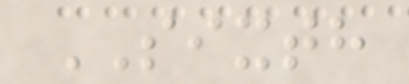SIXTH
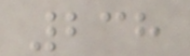238
